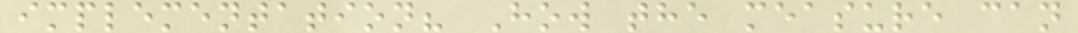implementation? How the measure can
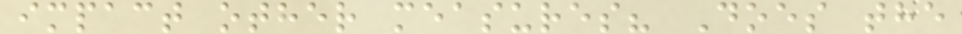impact other measures? Does the
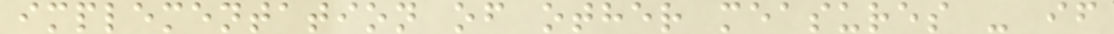implementation of other measures - if
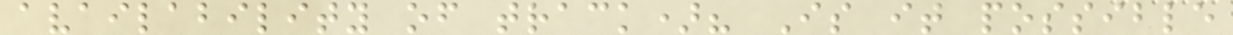availability of track)? Is it possible
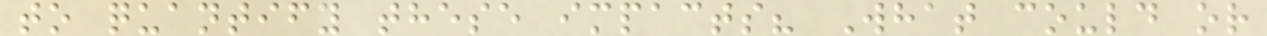to quantify these impacts? What could or
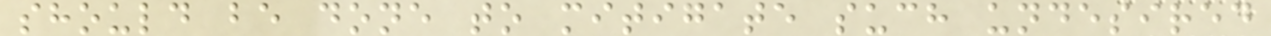should be done to mitigate such undesired
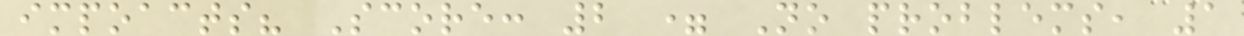impoacts? Score: 2 = No problems, 1
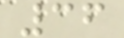36
